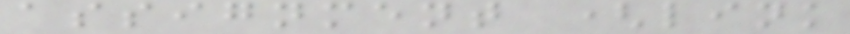assignment (link
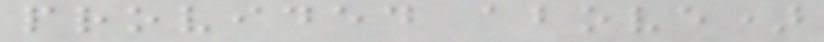provided above)
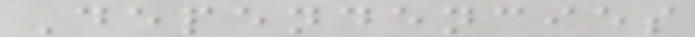Dependencies
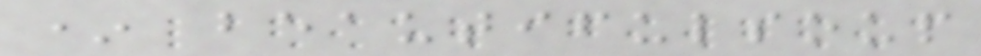* beautifulsoup
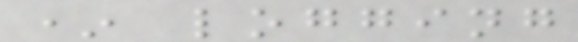* logging
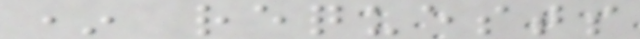* requests
